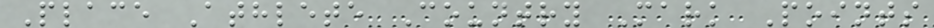Place Athlete Country Mark Points
